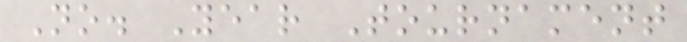No. Year Tournament
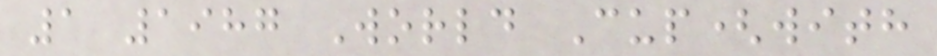1 1987 World Cup(with
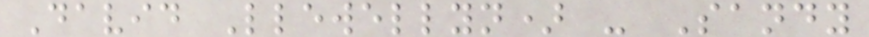David Llewellyn) - Sandy
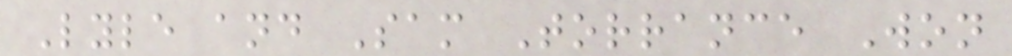Lyle and Sam Torrance Won
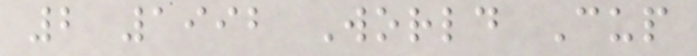2 1992 World Cup
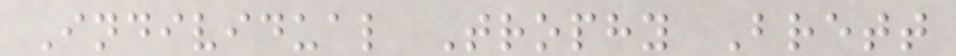Individual Trophy Brett
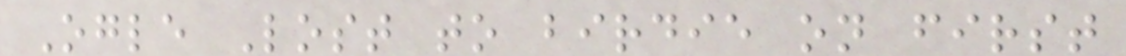Ogle Lost to birdie on first
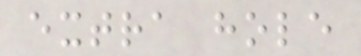extra hole
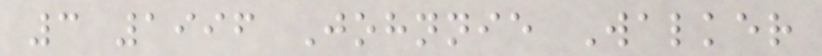3 1996 Johnnie Walker
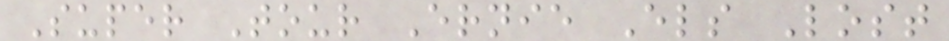Super Tour Ernie Els Lost
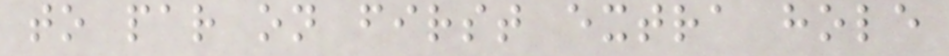to par on first extra hole
